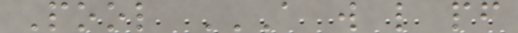Pool A W L PF
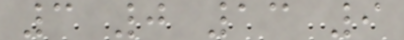3 0 13 9
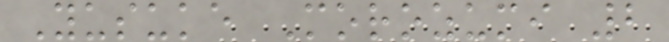Yusuke Morozumi 2
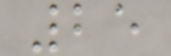25
